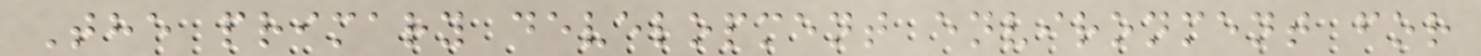The primary development environment for
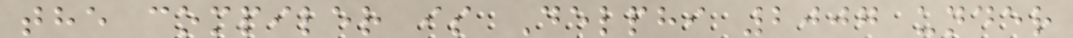the compiler is Delphi 2007 under
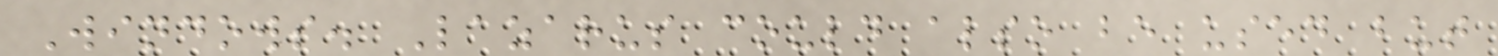Windows. Lazarus could also be used but
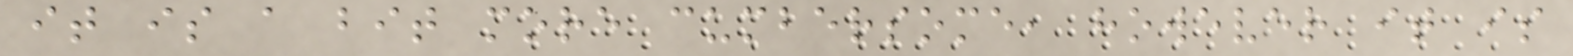it is a bit more cumbersome, however it is
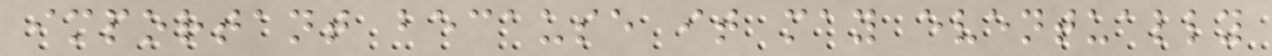important because it may eventually
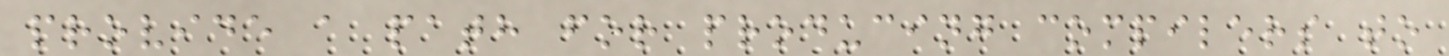provide a path for producing compilers to
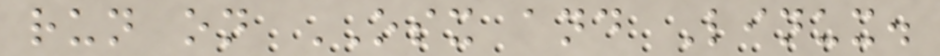run on OSX and Linux.
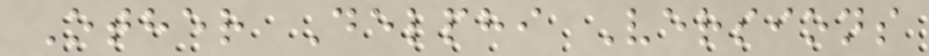Other Delphi Versions
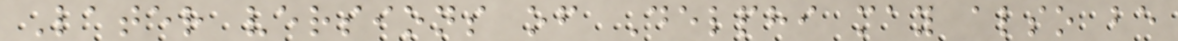Later versions of Delphi may also be
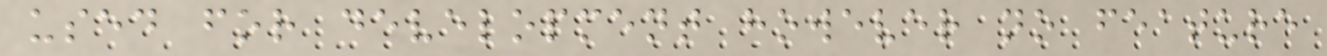used for development however no feature
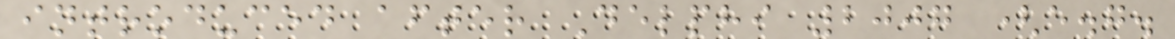introduced after Delphi 2007 (e.g.
